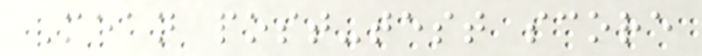Mean post-test score
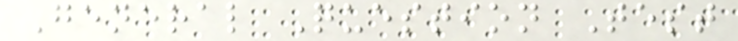General Question Test
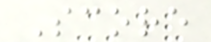Score
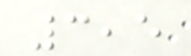3,5
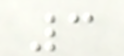3
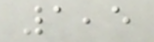1,5
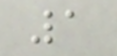1
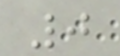0
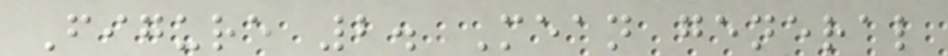Figure 2. Mean general
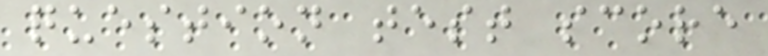question test score
